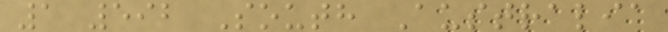1 592 South Australia
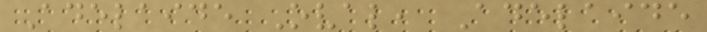Adelaide Oval, Adelaide
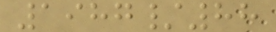1987/88
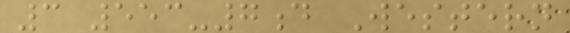3 553-7d Western
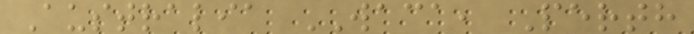Australia WACA, Perth
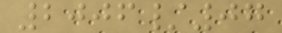2006/07
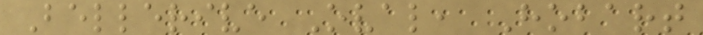Bellerive Oval, Hobart
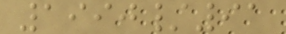1990/91
